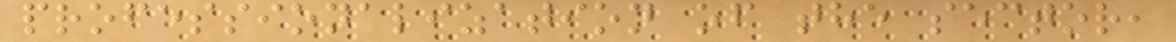professionalization of the sector,
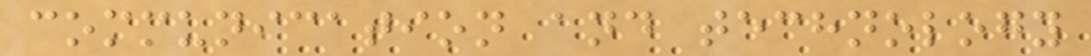communication and technology
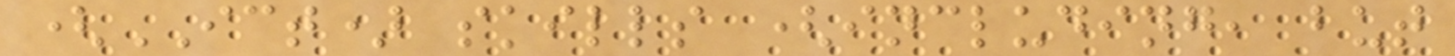(ICT) skills (including, but
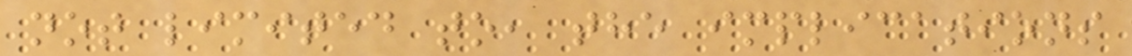not limited to, the implications
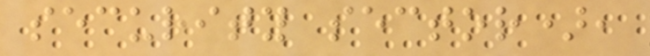security sector),
